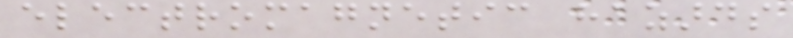electromagnetic hazards
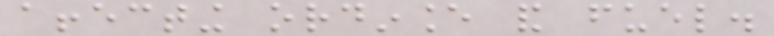affecting ordinance and fuel.
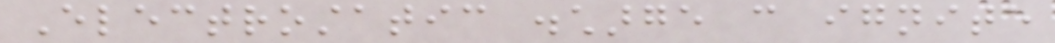Electrostatic discharge can ignite
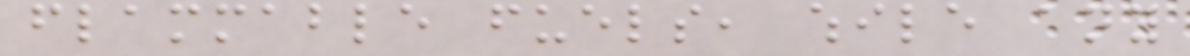flammable fuels, while any
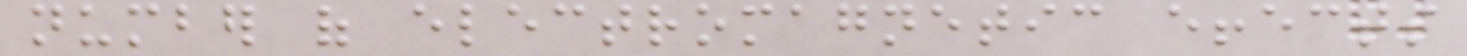number of electromagnetic effects
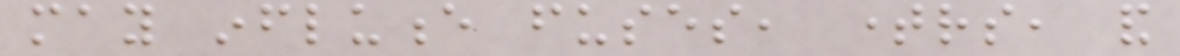may influence fuses, timers, and
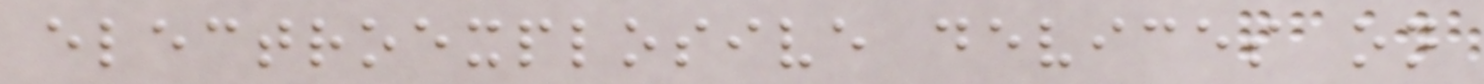electroexplosive devices on
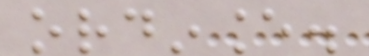ordinance.
